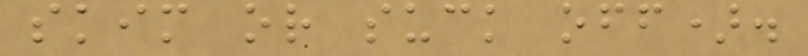skim or suck off).
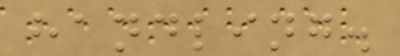handling.
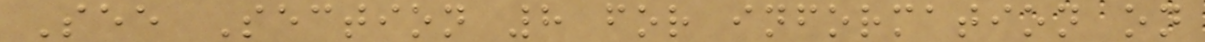See Section 8 for information on
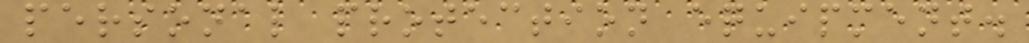personal protection equipment.
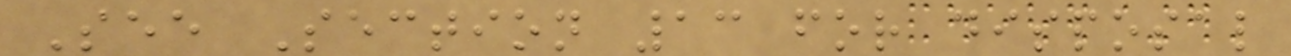See Section 13 for disposal
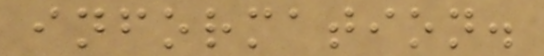information.
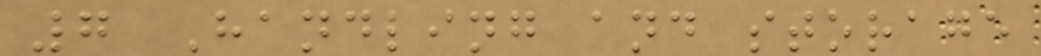7 Handling and storage
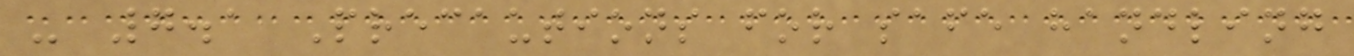- 7.1 Precautions for safe handling
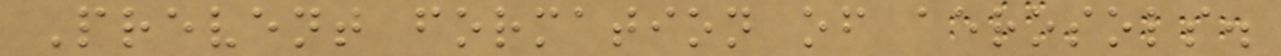Prevent formation of aerosols.
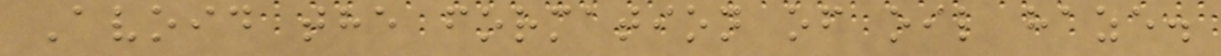Avoid the formation of oil haze.
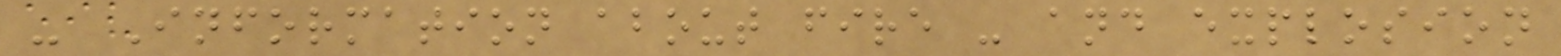- Information about fire - and explosion
